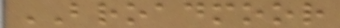BROADMOOR
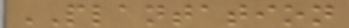PLANTATION
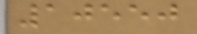10550
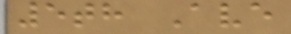5th Ave
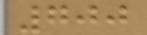700
